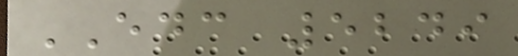EDC 5249
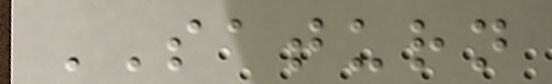SATURN
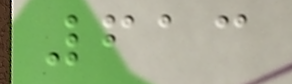613
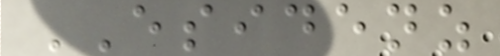ESIDENZ
